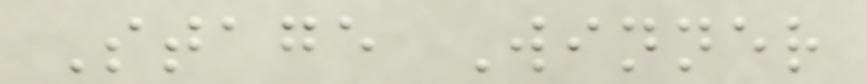Stage Winner
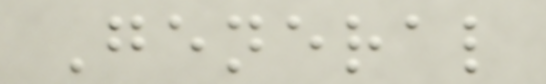General
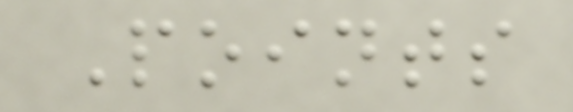Points
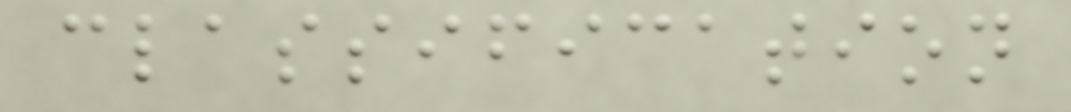classification
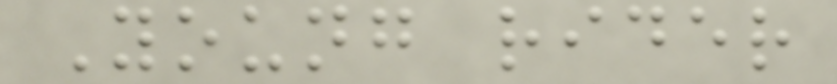Young rider
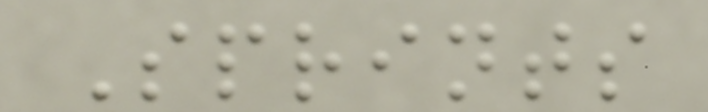Sprints
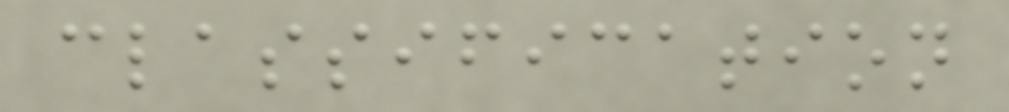classification
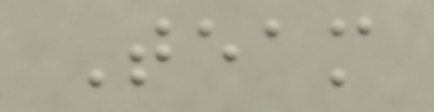Team
